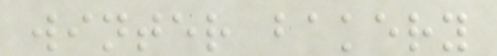winter bakery
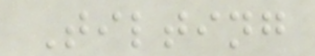Tilting
